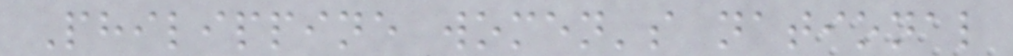Philippine women's national
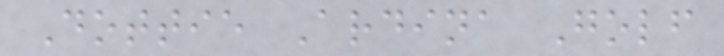Dottie Ardina Golf
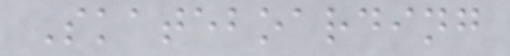Skateboarding
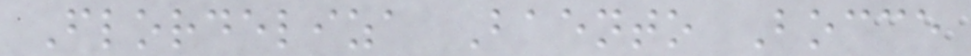Flordeliza Baento Bocce
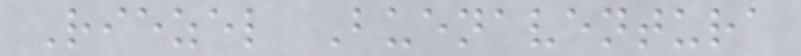Riezel Buenaventura
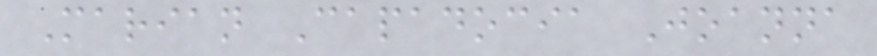Marian Capadocia Joanna
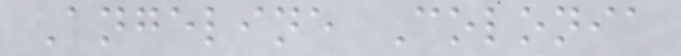Angeline Colonia
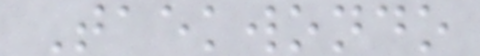Taekwondo
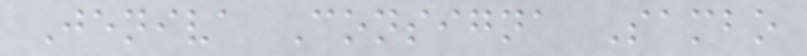Jeniva Consigna Sambo
